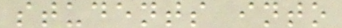students into
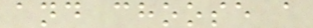and choose a
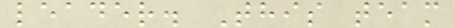leader. This team
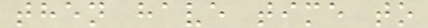then have time to
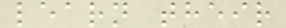learn their
